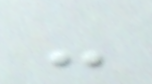-
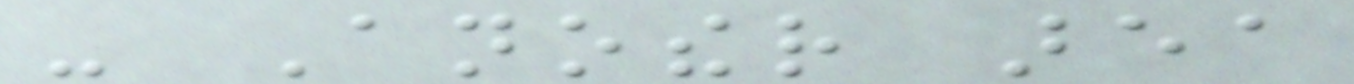- Another area
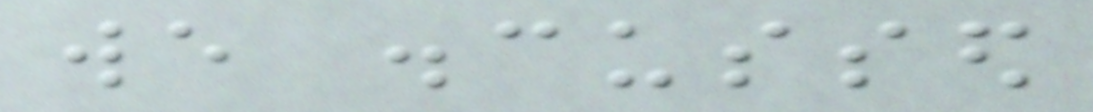we discussed
